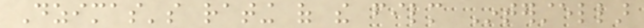Dzimas's rating of the film Interstellar
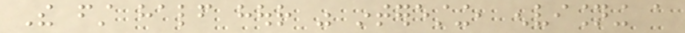The first half hour was interesting, envisioning a
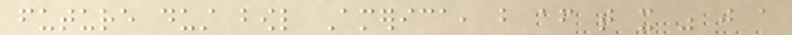future dust bowl America, but after that it was just a
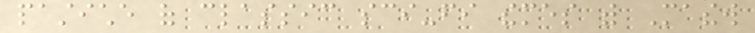pastiche of classic sci-fi themes with Mathew
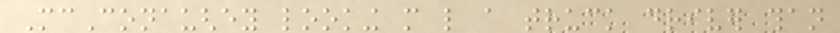McConaughey looking more like a truck driver than
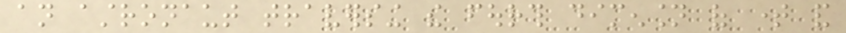an astronaut traversing the fourth dimension of time and
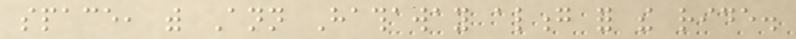space, with Ann Hathaway along for the ride.
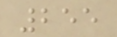255
